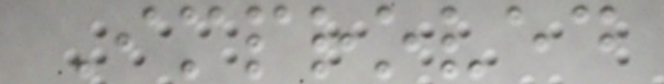Improved
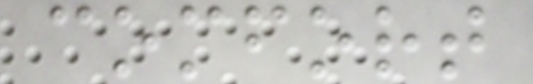comfort
